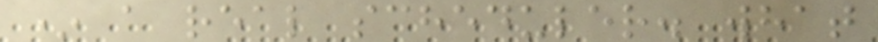* a real scheduler. what
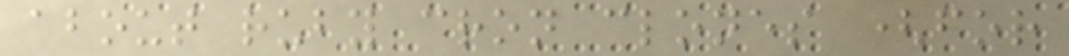about ruby cron clones (for
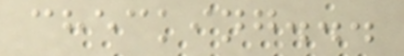checking...
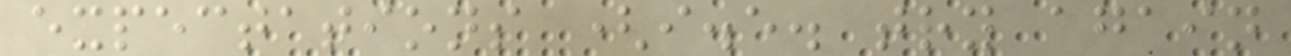expectations (i.e. try again
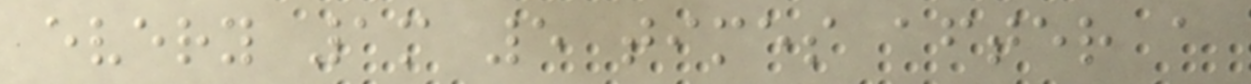every 1m 5 times after a
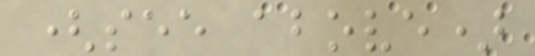(see above)
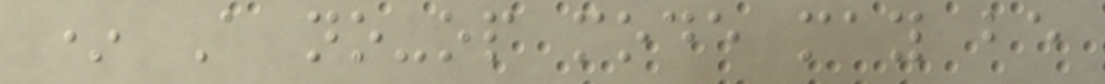* A no-op mode may be
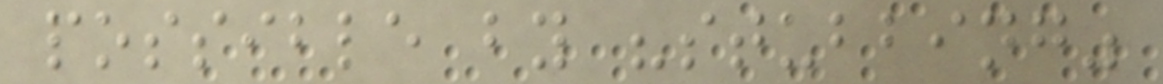possible by "stubbing"
